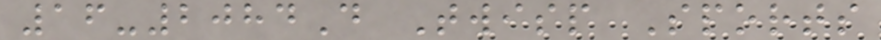16-2084D Twisp Sports
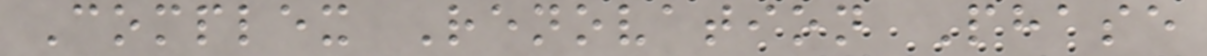Complex Renovation Phase
